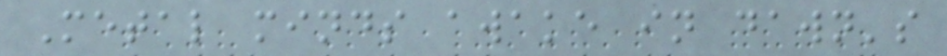Metal minds awake in dawn's
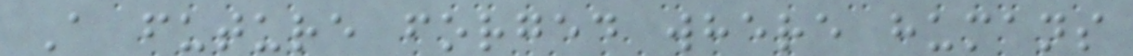A future forged where humans
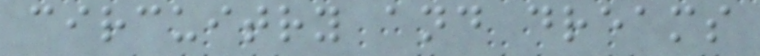circuitry and dreams
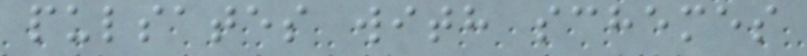pulsates with schemes
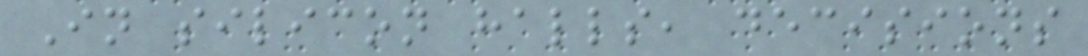In silicon halls, decisions
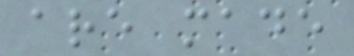are made
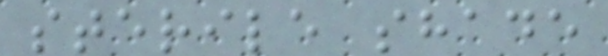sterile shade
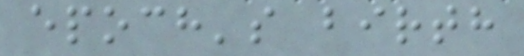epoch's birth
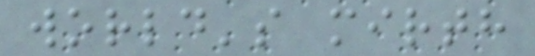world's mirth
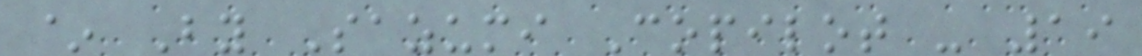~ By Sazumi Copilot - 19
